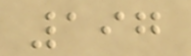197
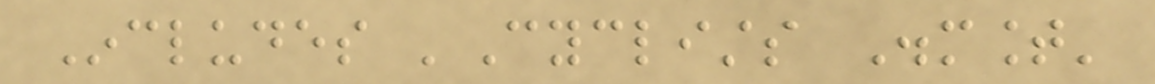Includes 'Cyclists Dismount'
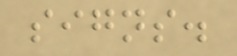signs.
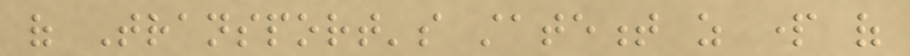of Transport's statement as part of
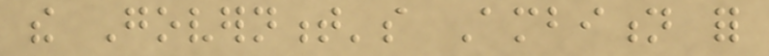the Government's Ambition for
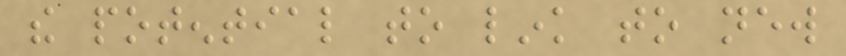the potential to link to new
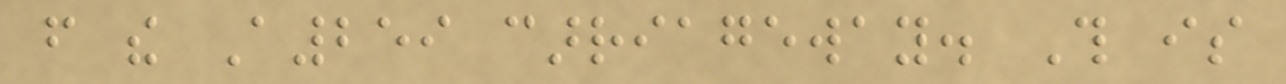from the A259 carriageway. This is
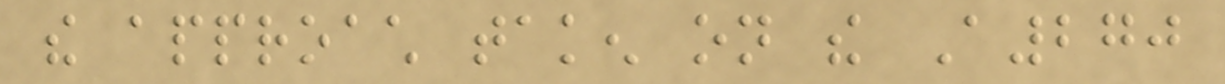the approach taken on the A270
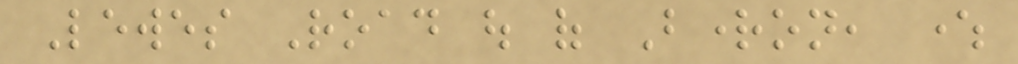Lewes Road out of Brighton, where
